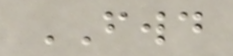FWD
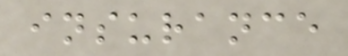insurance
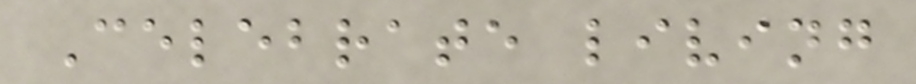Celebrate living
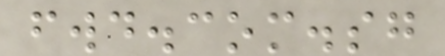fwd.com.sg
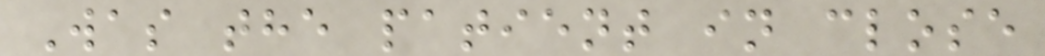Was the patient in close
